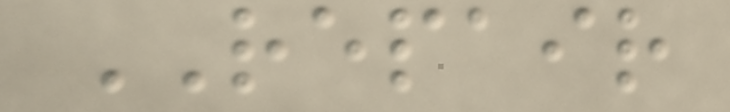REPAIR
